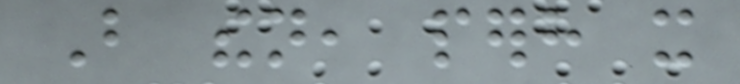But then, perhaps it
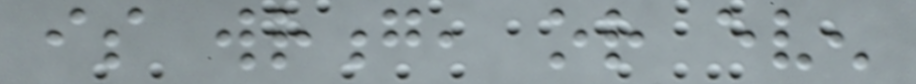is wrong, or even
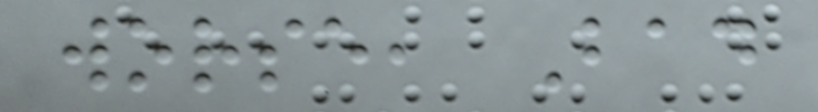worse, Bad
